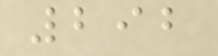292
